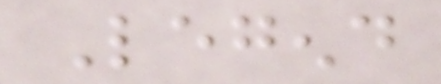Legend
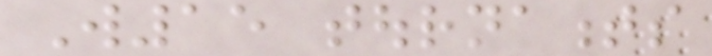W15 tournaments
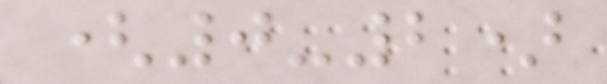(0-2)
